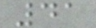41
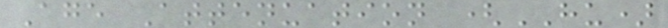Age Attenuation (HU)
